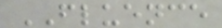FLUENCE
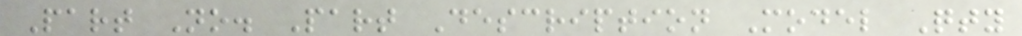Part No. Part Description Model Qty
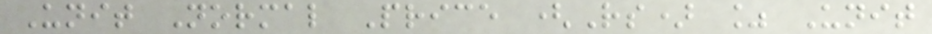Unit Normal Price (Rs) % Unit
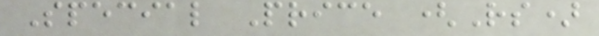Special Price (Rs)
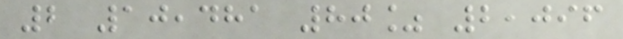2 10,481 80% 2,096
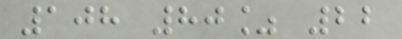108 80% 22
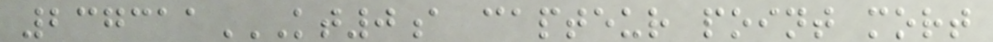237311KT0A CAPTEUR POINT MORT
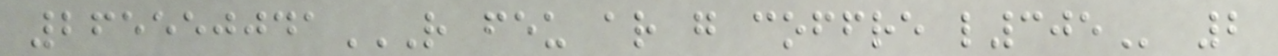265550041R FEU AR G COFFRE L305 2
